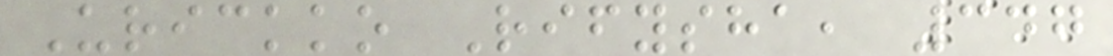Urickko Rifysha, 347
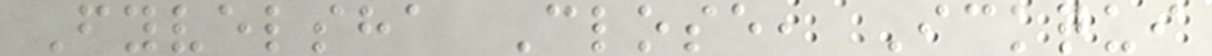Fyvelsha Close, Ickqui
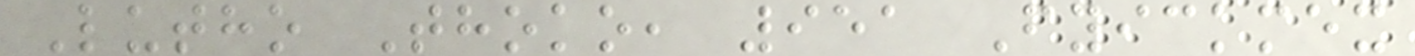Lutho Thoko, 951 Fyickmex
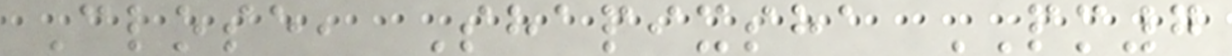Close, Shapixsha PM7
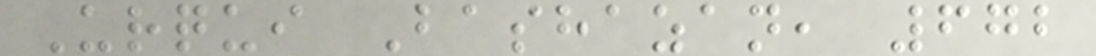Urqui Bashazan, 672
